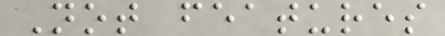Not features
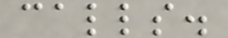calls.
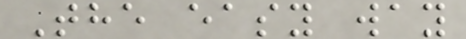The easy way
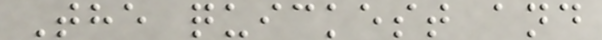The quickest and
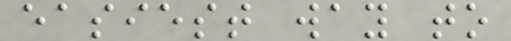easiest way to
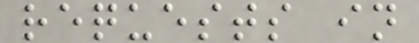requests in
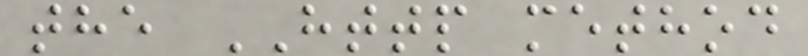the HTTP method
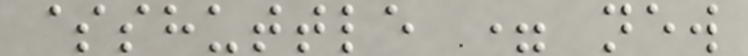$shuttle = new
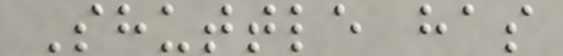Shuttle has
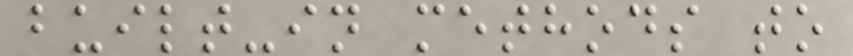built-in methods to
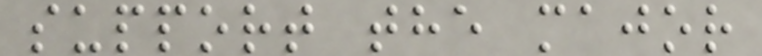support the major
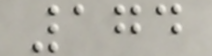174
